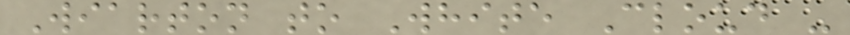Wiarton to White Cloud -
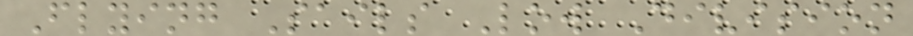Flying Sails Low Division
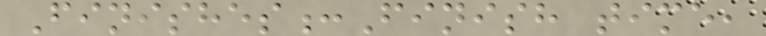Finishes:Finish time,
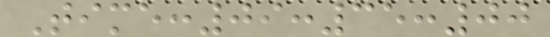Time:09:35:00
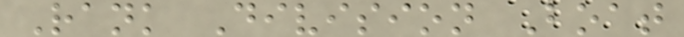Rank Division Boat
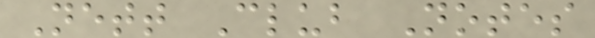Nett Club Notes
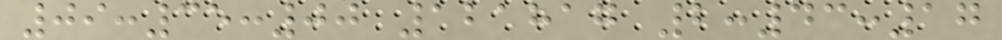09:35:00 121817 2:43:17
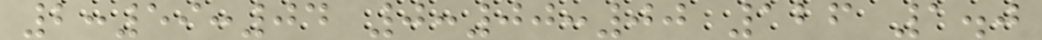2:59:04 0:00:00 126 1.0
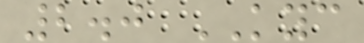2.0 KYC
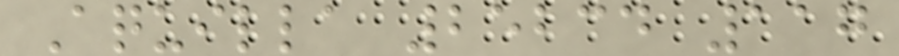Aquilla 25234 117
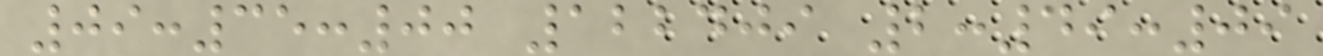09:35:00 122409 2:49:09
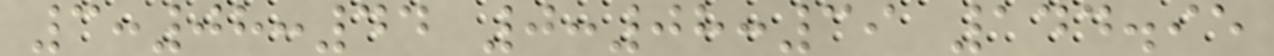3:08:44 0:08:39 144.95
